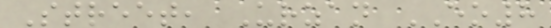Street, Urzan EO8
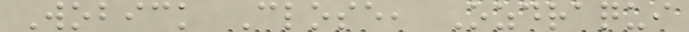Wobick Close, Ozdraqui
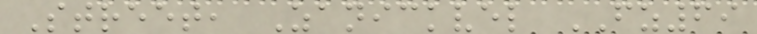Street, Zanickvel FZ69
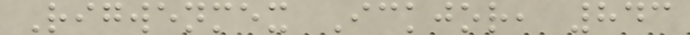Rigwenmex Ickjor, 843
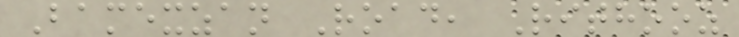Bamexzan Road, Rithooz
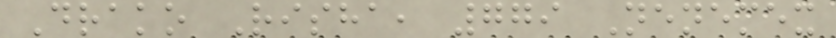Drako Risha, 779 Nenemex
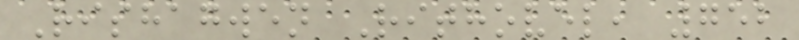Rishagwen Rithovel, 752
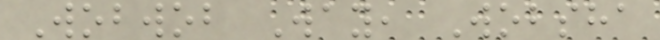Wobwob Way, Wobsha
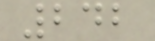242
